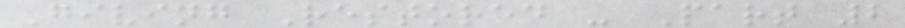Giving Restored - Part 2
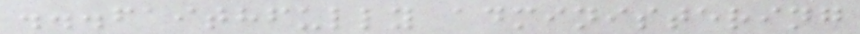...faithfully administering
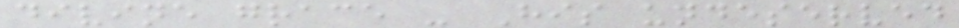divine grace - His undeserved
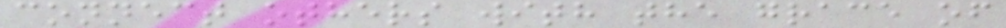connect others with the grace of
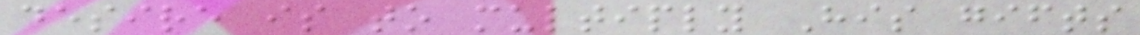desire is to multiply His gifts
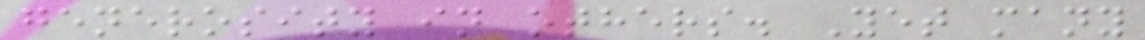generosity in others. Yet many
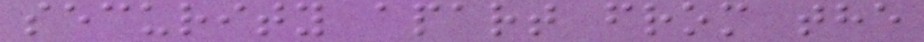security apart from the
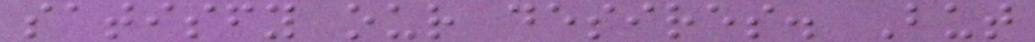satisfy our desires. But
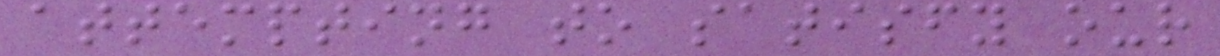attempting to satisfy our
